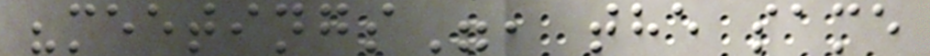"meetings", the same
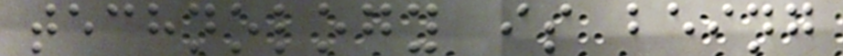technology is being
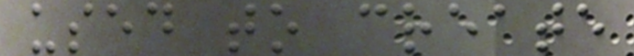used to create
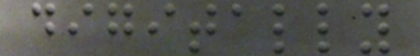digitally
